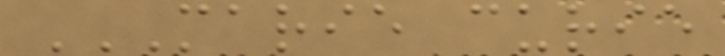MARIE CURIE
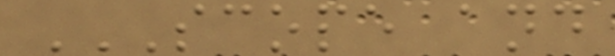SCOPE AND
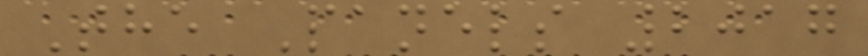The Panels 2017
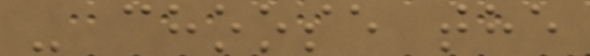- choose the
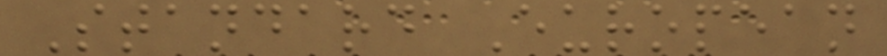Standard European
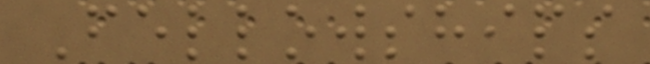Fellowships
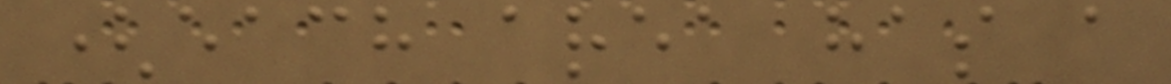(each area has a
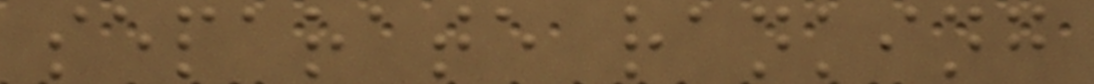separate ranking
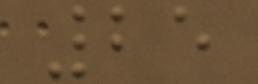25
